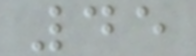45
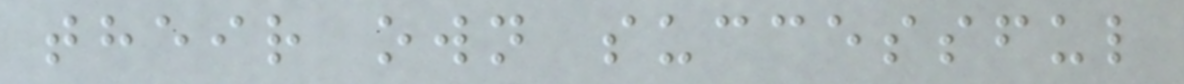their own successful
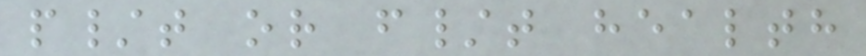p/t or f/t health
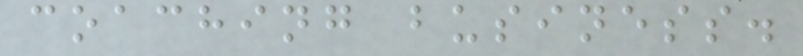coaching business.
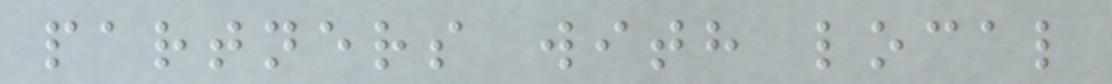partners with local
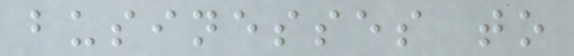businesses to
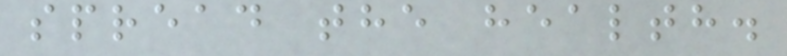spread the health.
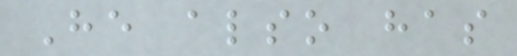He also has
